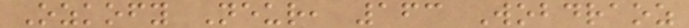Ozkofy Neur, 163 Wobdraoz
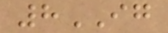8IG
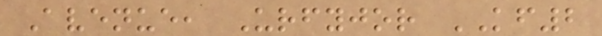Avenue, Urfyjor KF2
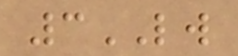3LW
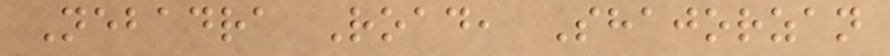Nebadra Road, Shajorzan
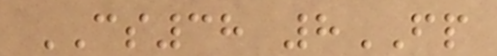CS38 8FP
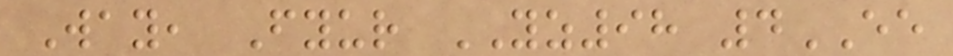Way, Fyur YZ98 4EE
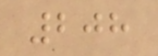208
